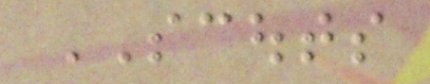SCOUTS
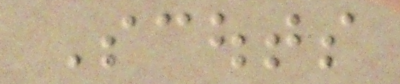Scouts
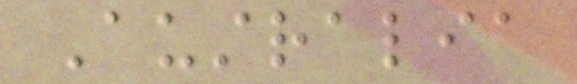Australia
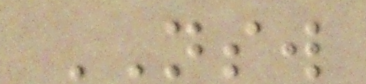NSW
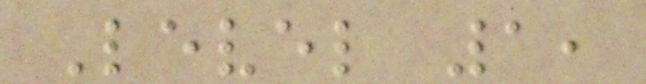Level 1,
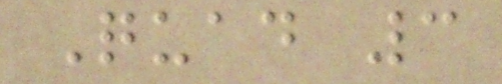Quad 3
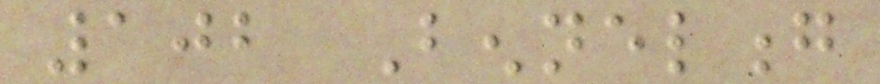102 Bennelong
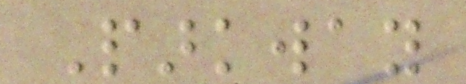Parkway
